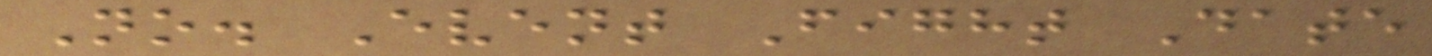No. Event Fight Date
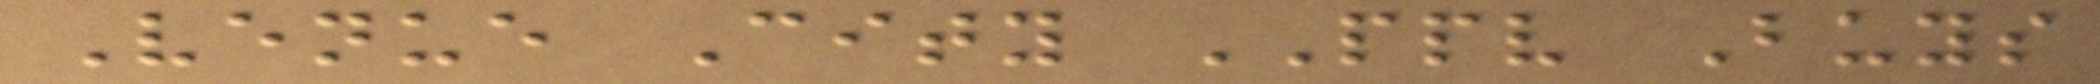Venue City PPV Buys
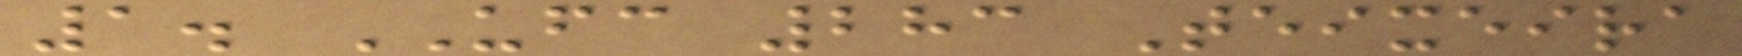1. UFC 283 Teixeira
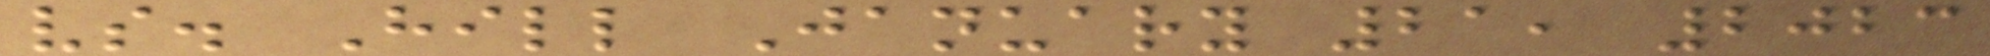vs. Hill January 21, 2023
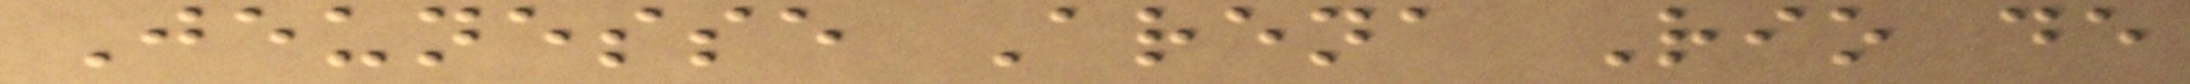Jeunesse Arena Rio de
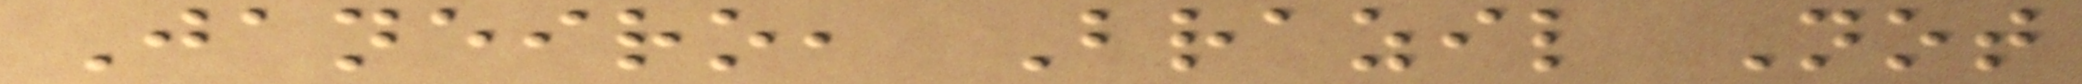Janeiro, Brazil Not
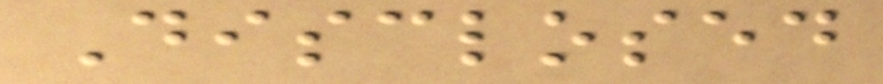Disclosed
